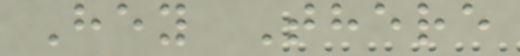Hey There
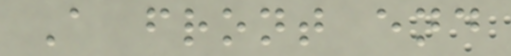A front end
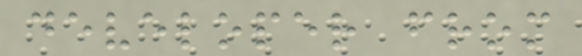developer from
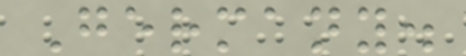Germany.
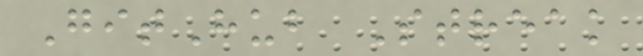GitHub Streak
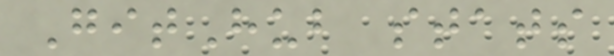GitHub stats
